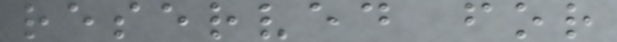reserved for
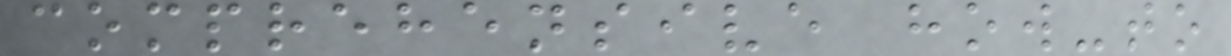comprehensive how-to
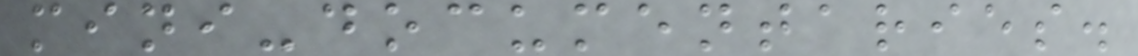mini-documentaries.
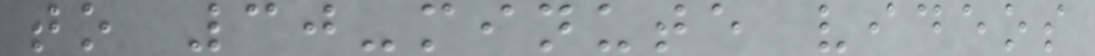to 30-minute videos
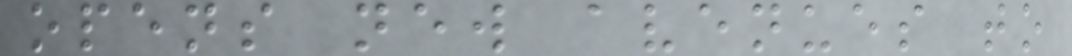opens new avenues to
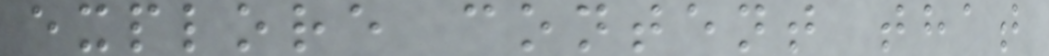explore content that
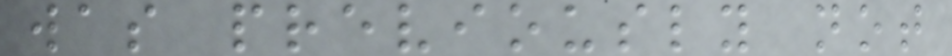was previously not
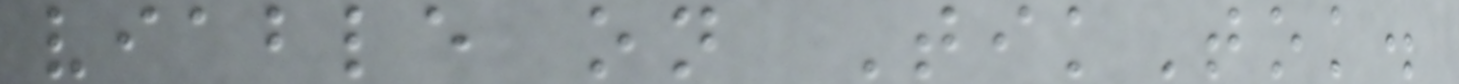viable on TikTok.
